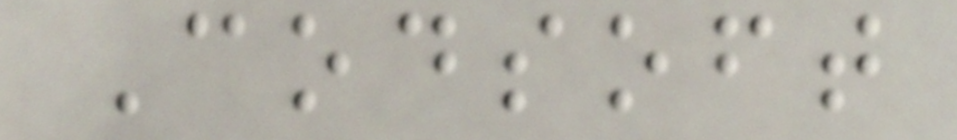Codsoft
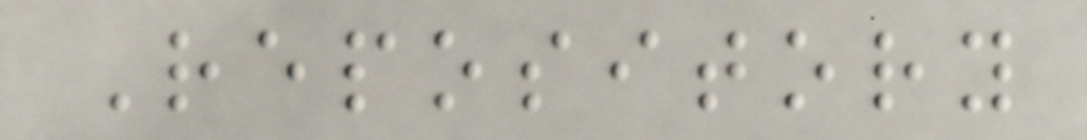Repository
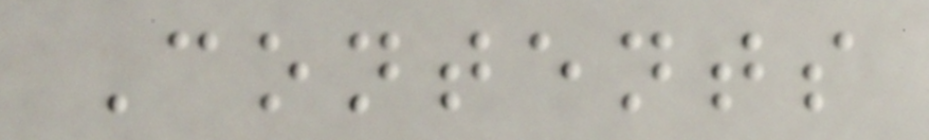Contents
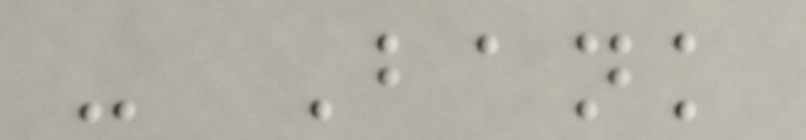- Bank
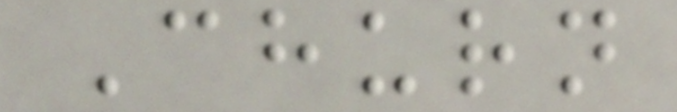Churn
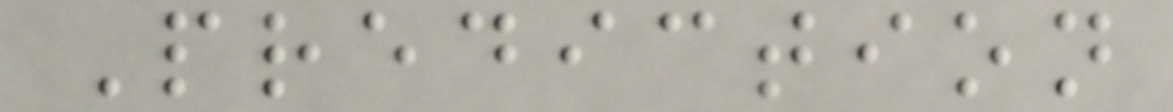Prediction
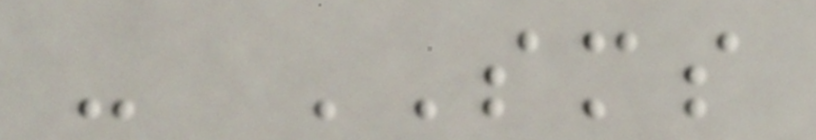- SMS
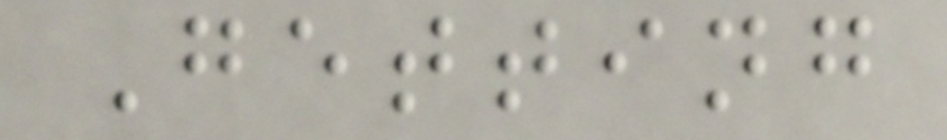Getting
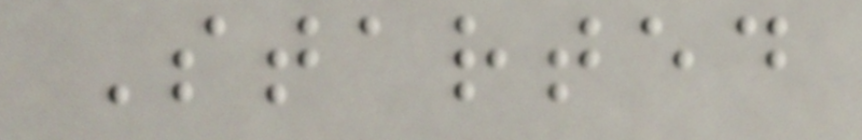Started
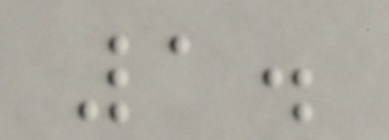1.
